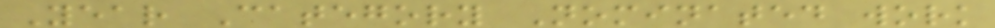Year Category Nominated work
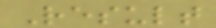Result
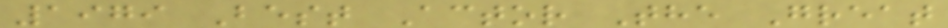1979 Best Actor The Great
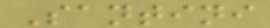Santini
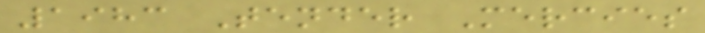1983 Tender Mercies
